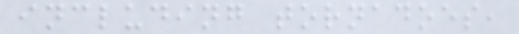including tornadoes,
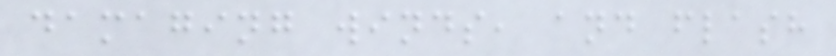damaging winds, and flash
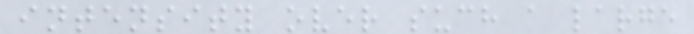intensity over such a large
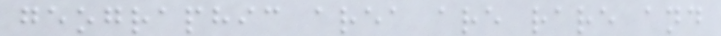geographic area are rare and
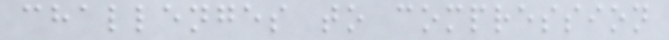challenges to compression
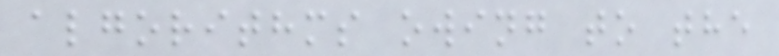algorithms owing to the
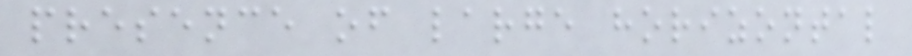presence of large horizontal
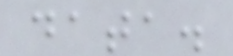data.
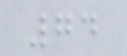74
